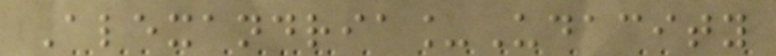Alexandria_Udacity
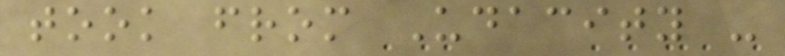took from Udacity -
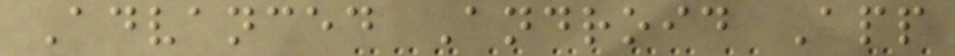Advanced Android App
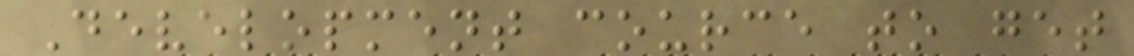Development cource to get
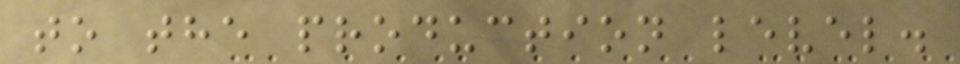to the production level.
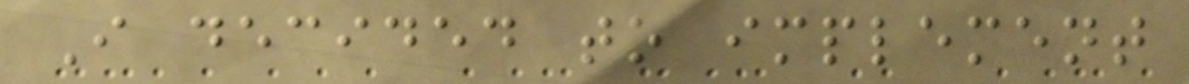I decided to implement
